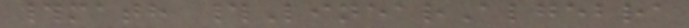#math #LinearAlgebra
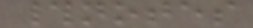#notes
